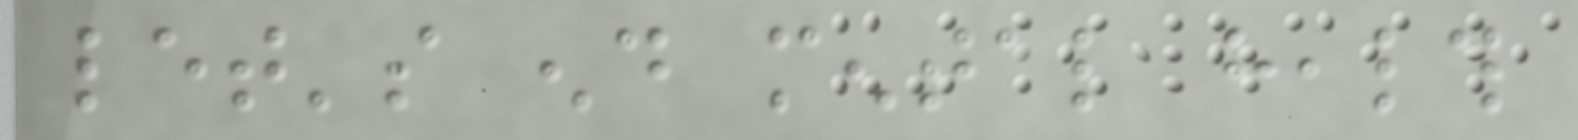let's end mental health
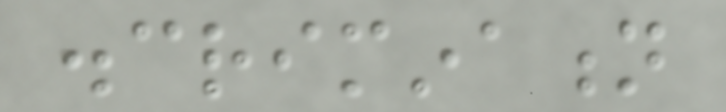discrimination
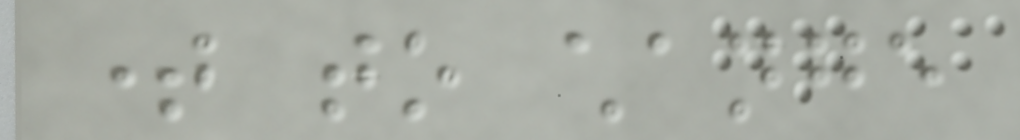time to change
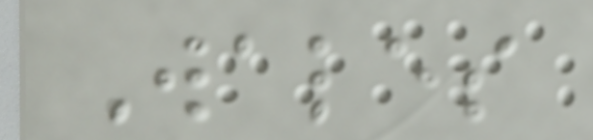Wales
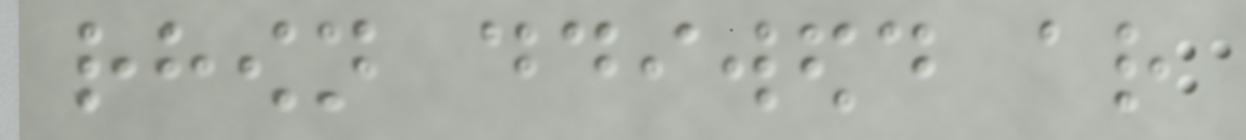rhown ddiwedd ar
